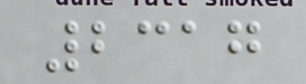2317
